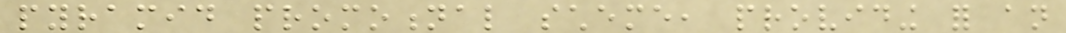pyramid promotional scheme, providing for an
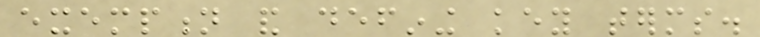exemption and defining key terms.
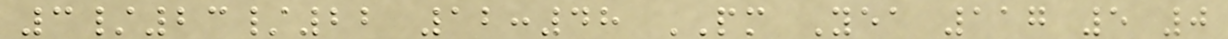3/23/22 12:48 PM Yea 117 5 0
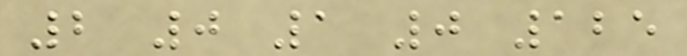2 0 1 0 125
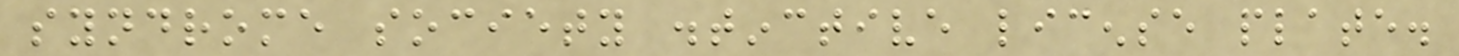syndrome society distinctive license plate.
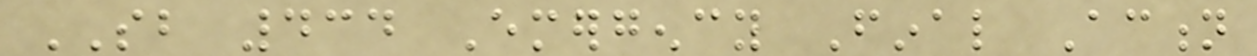SB 434 Emergency Final Action
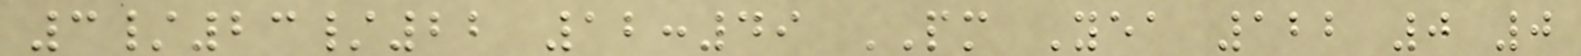3/23/22 12:49 PM Yea 122 0 0
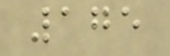175
